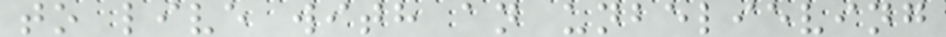to live with an unbelieving
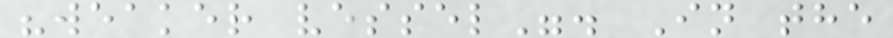"weaker vessel". In the
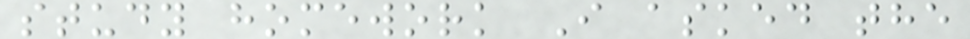study homework I asked the
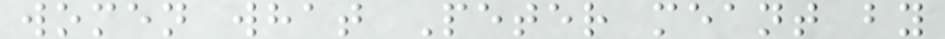women what Peter meant by
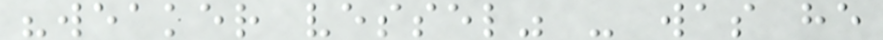"weaker vessel" - was he
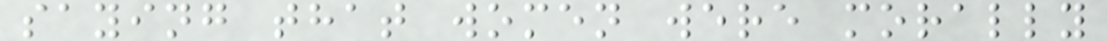saying that women were morally
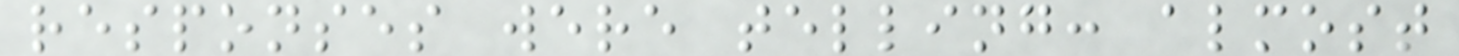responses were telling: almost
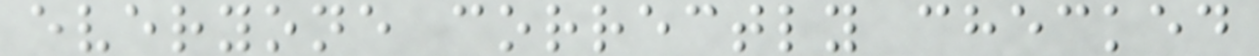everyone correctly checked
